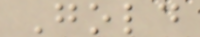Gold
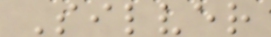Silver
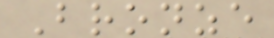Bronze
